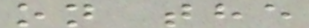on the
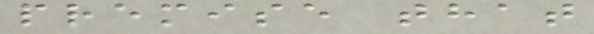premise that
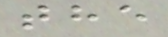the
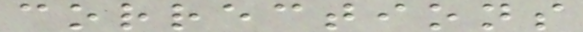corrections
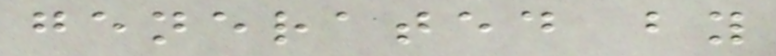generated by
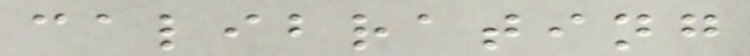calibrating
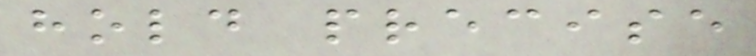hold precise
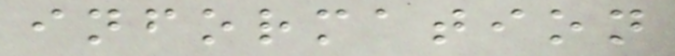information
